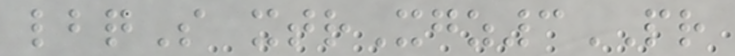lbqS xtrXgz3PR
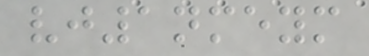vj1nmeym
